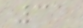31
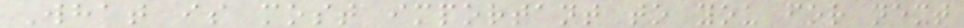What is most important to you for next
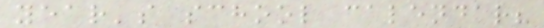year's school calendar?
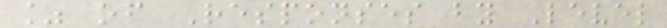% of Responses by Level
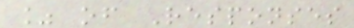% of Responses
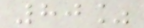80%
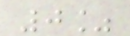0%
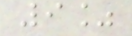9%
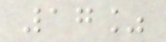17%
